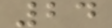24
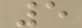5
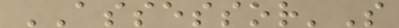ASSESSOR'S
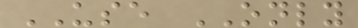USE ONLY
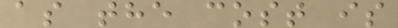as the cost is
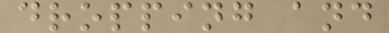dropping and
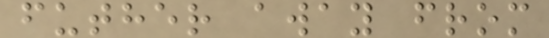futher away from
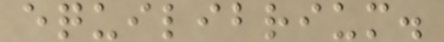equilibrium.
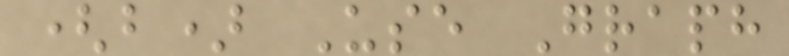(b) Use Graph
